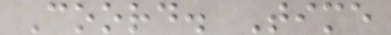Coord. Time
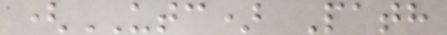(UTC) Path
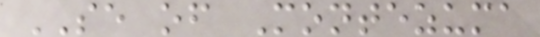SE of Montezuma
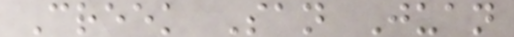Creek San Juan
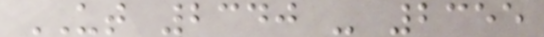UT 2340 - 2355
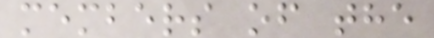members of the
